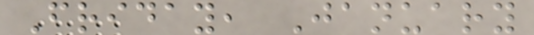Friday, January
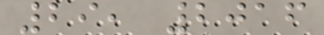29, 2016
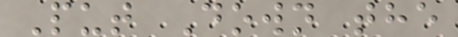Put Down the
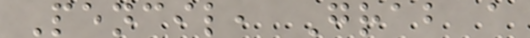Pencil, Grab a
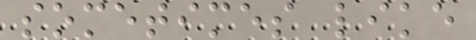sometimes like
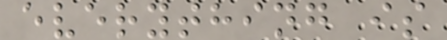everything is
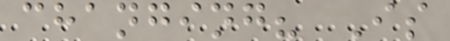changing? Is
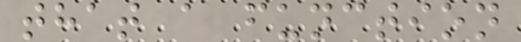that a function
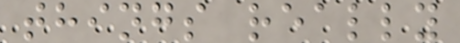things really
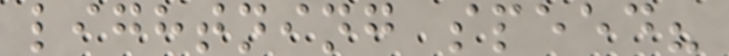lightning speed?
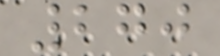270
